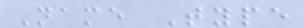Name Type
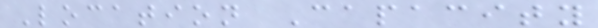Location Capacity
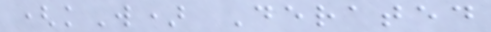(kW) Derated
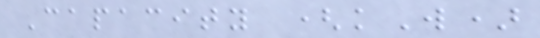Capacity (kW)
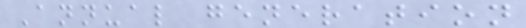Annual generation
